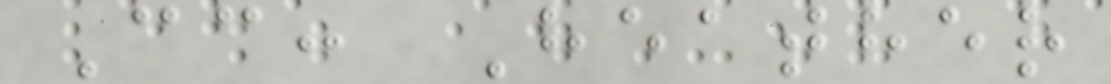Cc: Heather
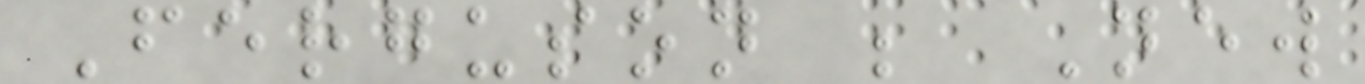Ferguson ; New
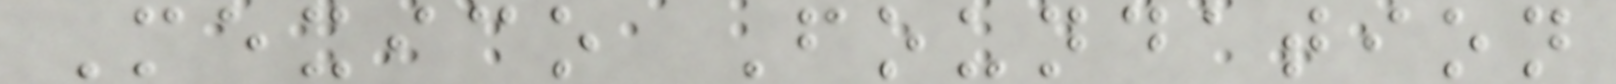Mexico Foundation
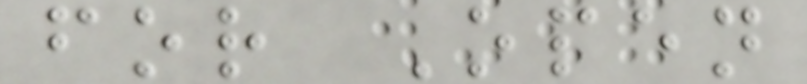for Open
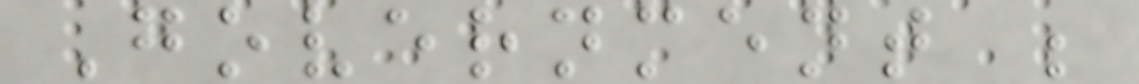Government ;
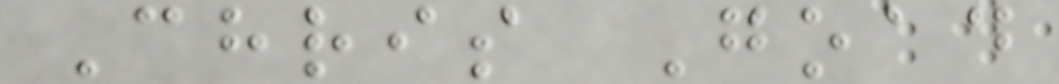Chris Goad
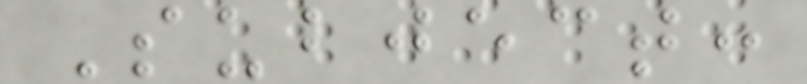Subject:
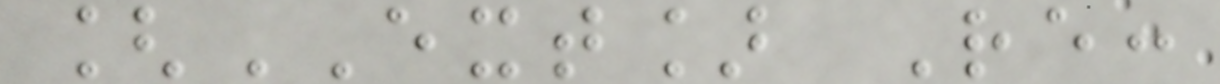[EXT] Re:
